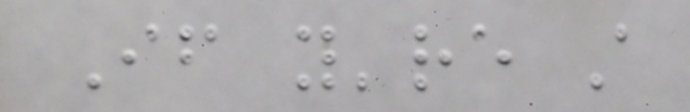If you're still
